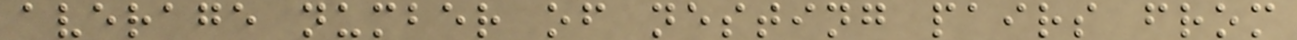average number of nesting pairs from
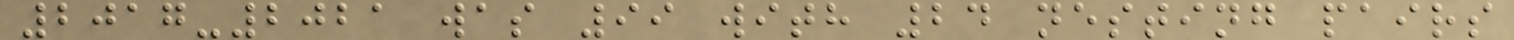2017-2021 was 99 with 24 nesting pairs
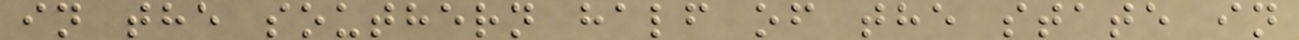in the southern half of the state in
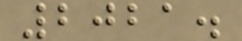2021.
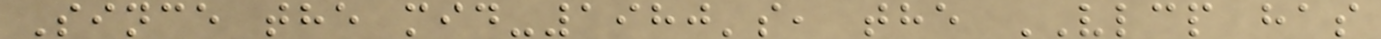Since the mid-1980's, the VLCP has
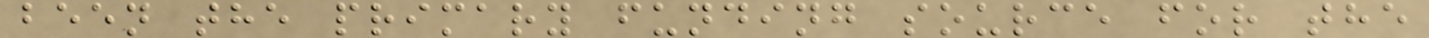been the primary funding source for the
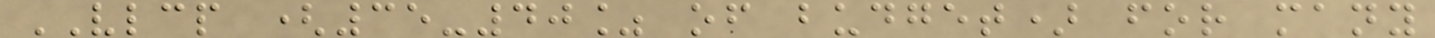VLCP (35-40% of budget) for many
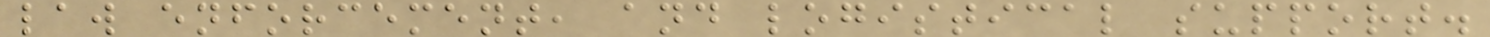law enforcement, and logistical support.
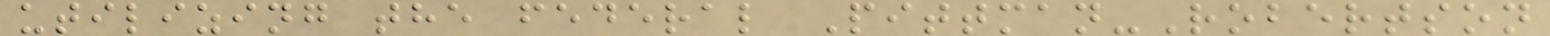utilizing the federal Pittman-Robertson
